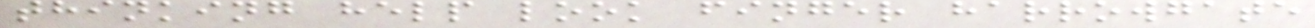thinking help look finger harrowgate
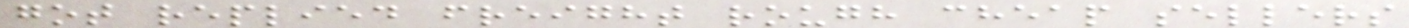got replied freight rough cheap sellers
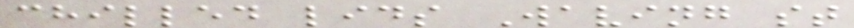chilled lids Waving st
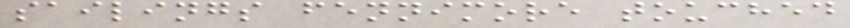sailings fennimore touched
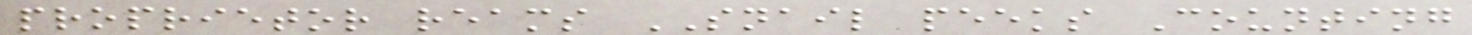proprietor reams SNAIL peeks Counting
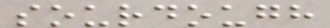sourdough
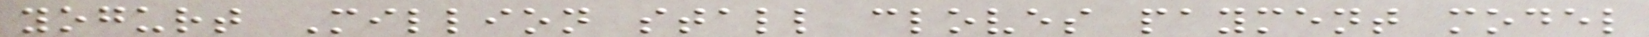yogurt Million stall cloves payment model
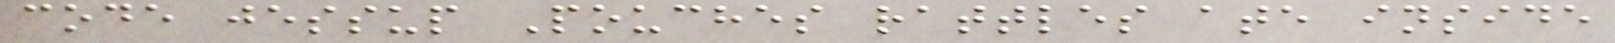code jessup Pouches rattles ate inside
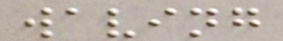waving
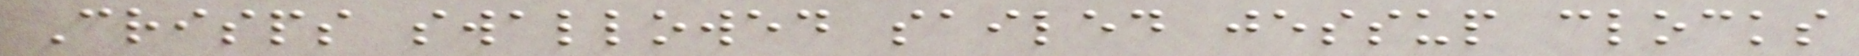Crisps swallowed sailed jessup clocks
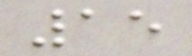15
